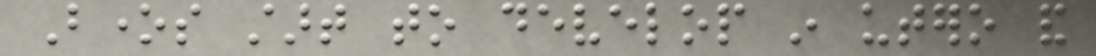Bones start to develop in utero and
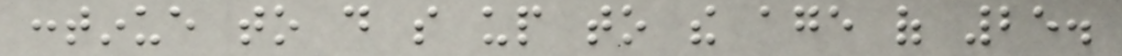continue to do so up to the age of 25.
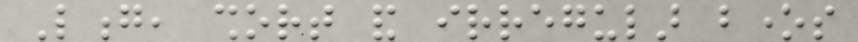Long, short and irregular bones
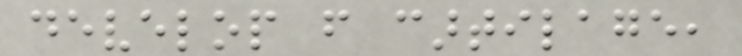develop from cartilage,
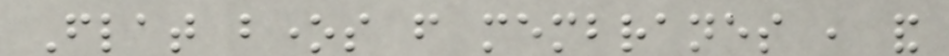Flat bones from membranes , and
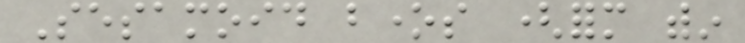Sesamoid bones (form within
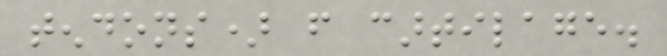tendons) from cartilage.
